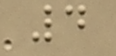4
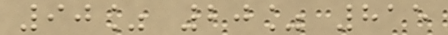90% 20% 815
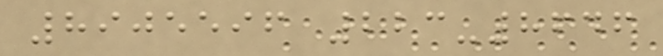8905596 223-8646
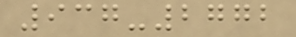937-2772
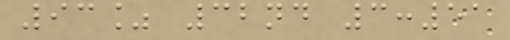93% 32nd 3:51
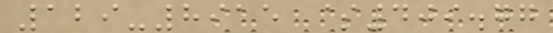129-8915 $409.77
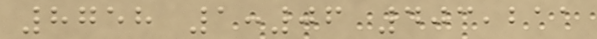8758 1:06 403,211
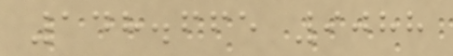148.665 9088
